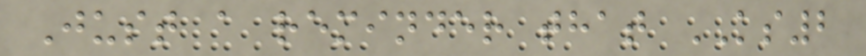Just a reminder that KS2
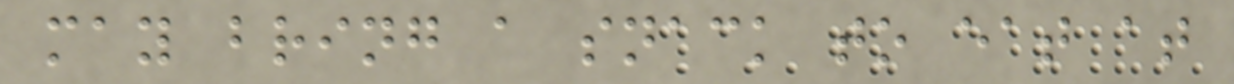may bring a snack to eat at
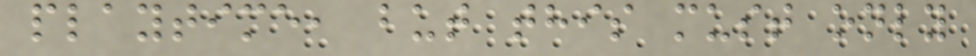playtime, but this must only
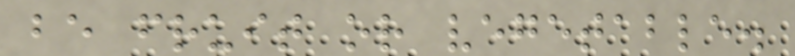be fruit or vegetable.
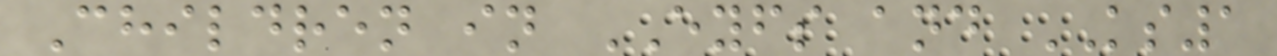Children in EYFS and KS1
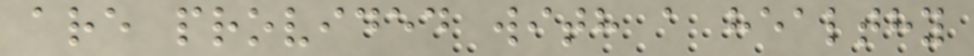are provided with a healthy
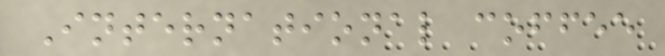International coffee
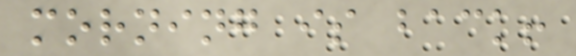morning is back!
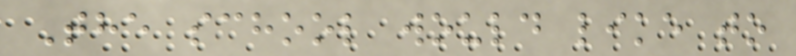The school would like to
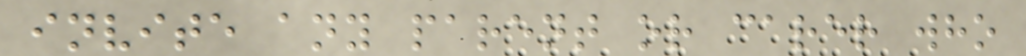invite any parent or carer who
